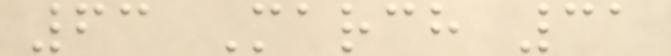63 March 31
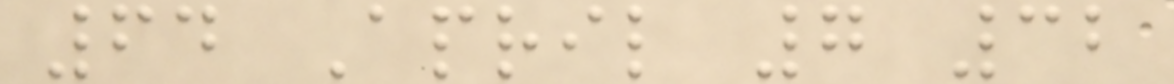64 April 7 32
